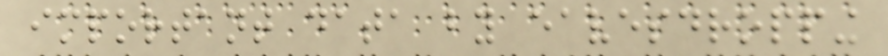important data by eavesdropping
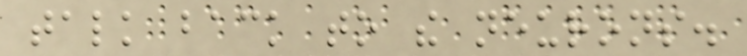talk back to the neurons.
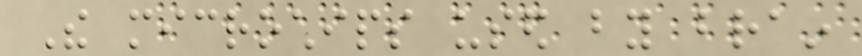The microchips used by brain
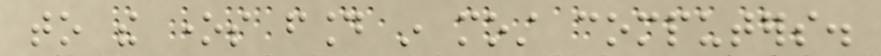to the ones found in most computers.
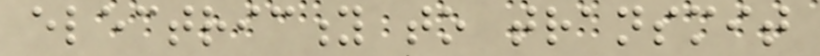electricity to transmit
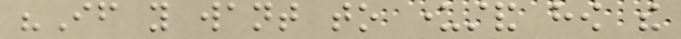"If you want to understand how the
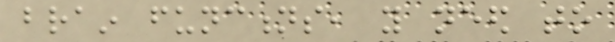brain functions, you need to
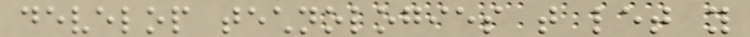develop technologies that let you
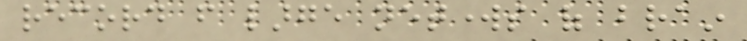record from large networks of brain
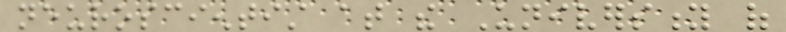neuroscientist at the University of
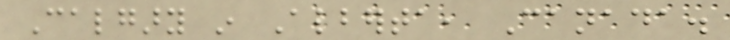Calgary in Alberta, Canada.
